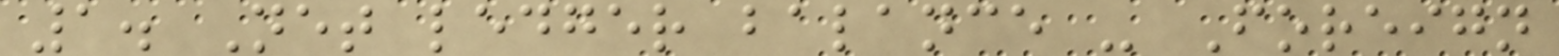1. Net ledger balance - Foreign
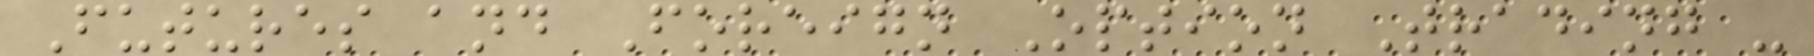Futures and Foreign Option Trading -
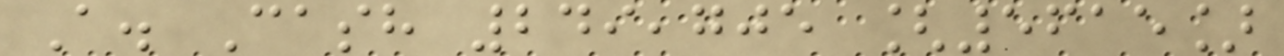A. Cash 249,705 [5615]
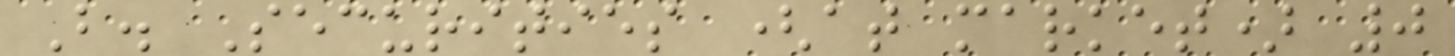B. Securities (at market) 0
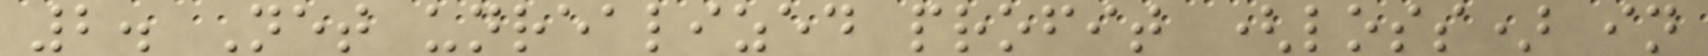2. Net unrealized profit (loss) in
